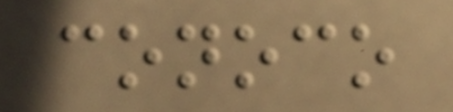conoco
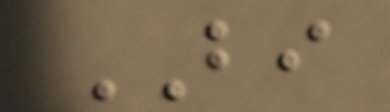BI
